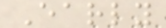Early
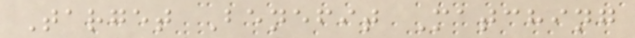Target Benefit Matching
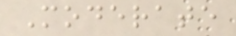Moderate
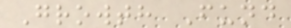Growth Fund
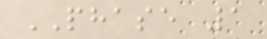PHASE 1
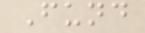Fund
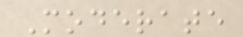Moderate
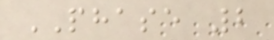PHASE 2
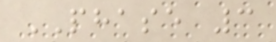PHASE 3
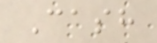Cash
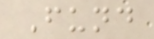Fund
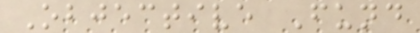Objective Fund
